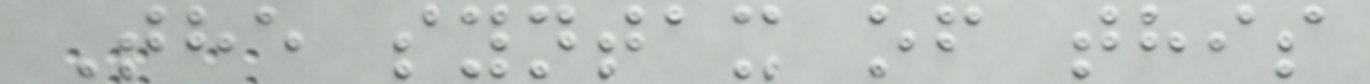The syntax of this
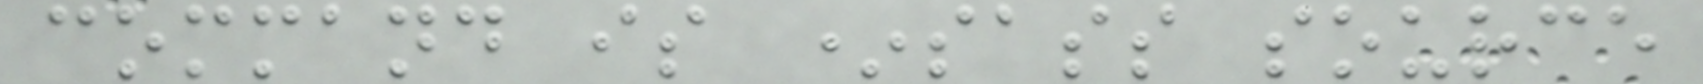command is *sass source
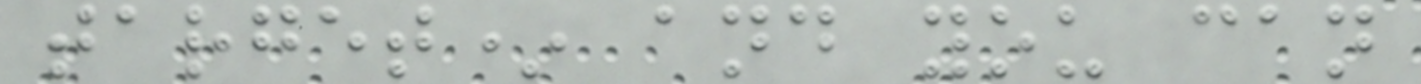target* and you can
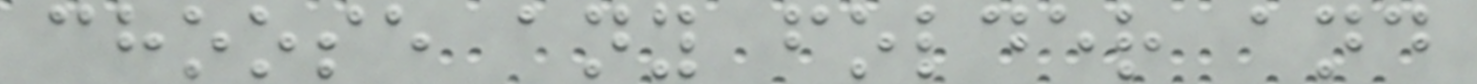choose any folder and
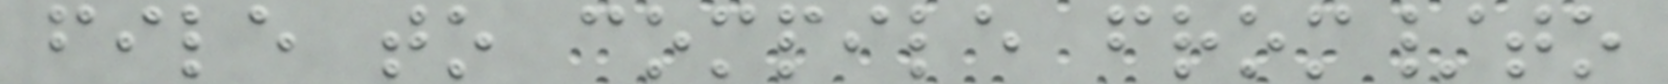file to compile from/to
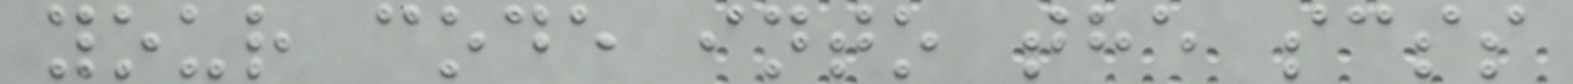your code into the scss
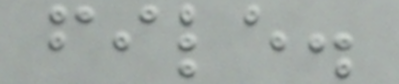file.
